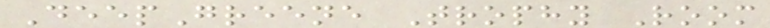DeepGreene Trophy Room
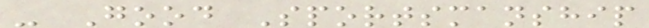- Good Sportsmanship
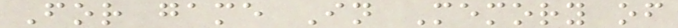For game In Memory of
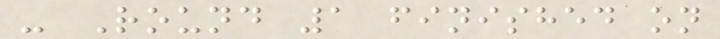- Round 1 finished on
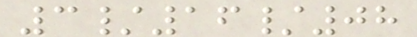3/16/08
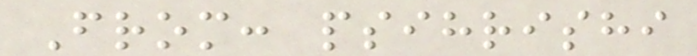From: psihrishi
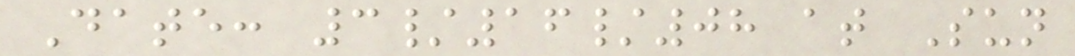Date: 3/16/08 at Sun
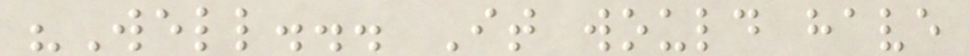"Well... It would have
